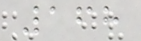168
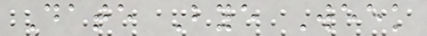Date Bye Week
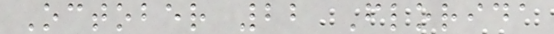October 22 Florida
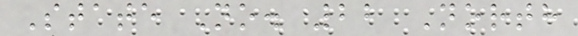State No. 22 North
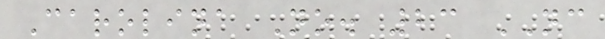Carolina No. 23 NC
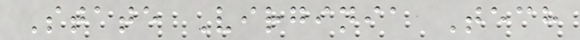State Virginia Tech
